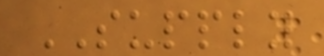SUPPLY
